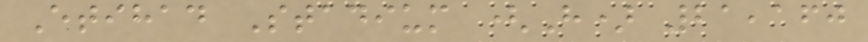Etihad Stadium (H) 21,160
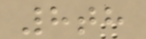8th
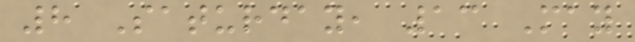8 Saturday, 13 May
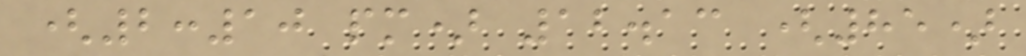(2:10 pm) 12.13 (85)
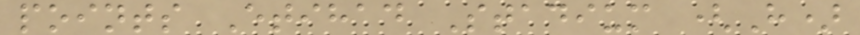points Etihad Stadium (H)
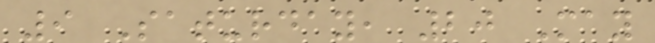9 Saturday, 20 May
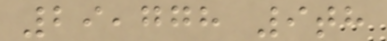29,778 9th
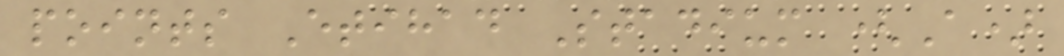points Etihad Stadium (A)
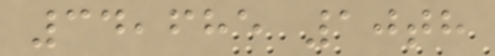34,685 10th
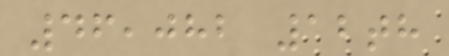46,082 12th
